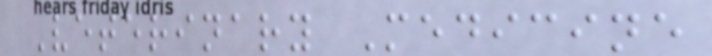Veterinary Medicine
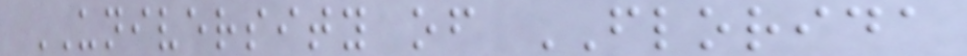UNIVERSITY of FLORIDA
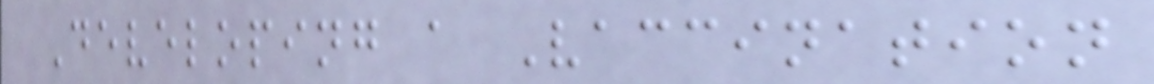Developing a Vaccination
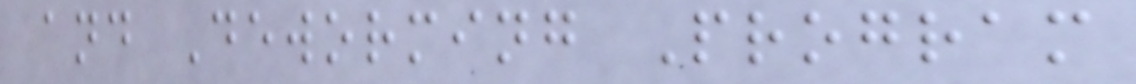and Deworming Program
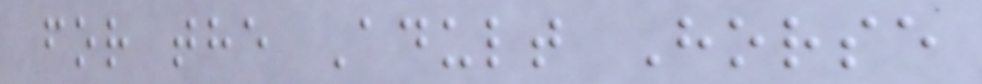for the Adult Horse
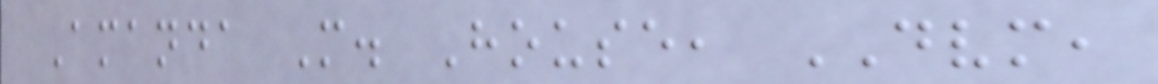Amanda M. House, DVM,
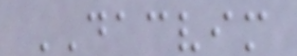DACVIM
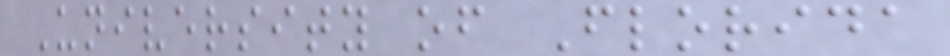University of Florida
